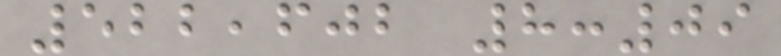522,602 8:09
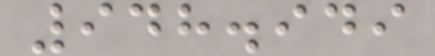948.949
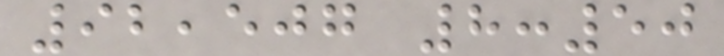92,507 8:50
